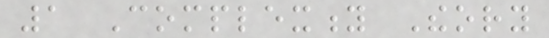1 Complexity Theory
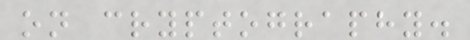on cryptography.
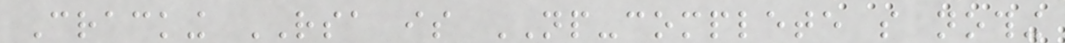Cracking RSA is NP-complete so nothing
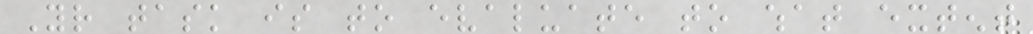Your task is to evaluate to what extent
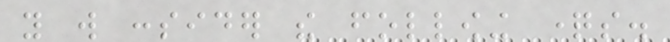you will consider the following questions.
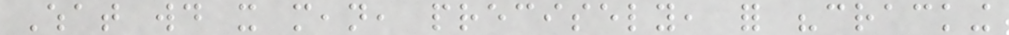What would it mean, precisely, for "cracking
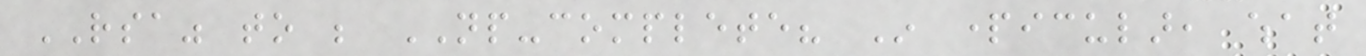RSA" to be NP-complete? In particular, what
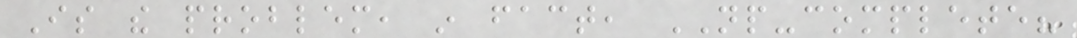Is the problem, in fact, NP-complete?
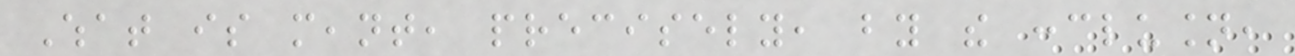What is meant, precisely, by the conclusion,
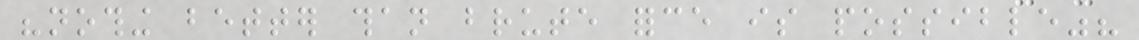"nothing better than brute force is possible"?
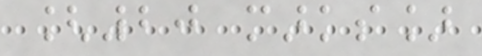[20 marks]
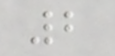2
